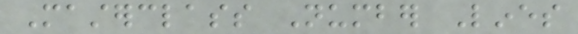Masterclass Number Lines
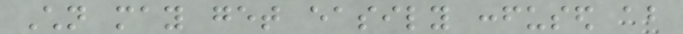Children may get easily confused about
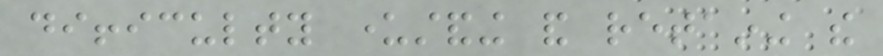difficulty understanding and retaining the
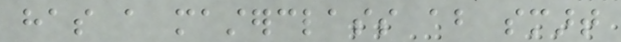has a masterclass about smart
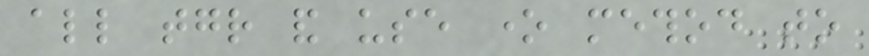all together and use one method to
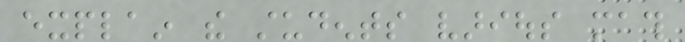explain the students various math
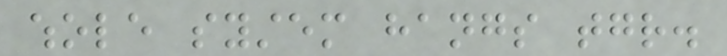whole system hangs together.
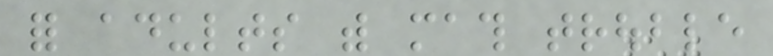for adults with math trouble
